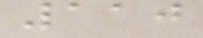110
